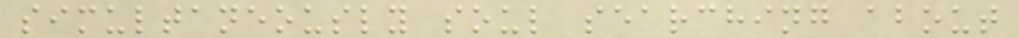simultaneously soul searching about
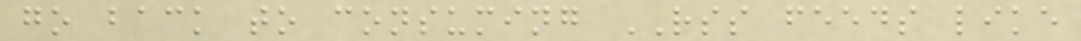go back to consuming RSS feeds like
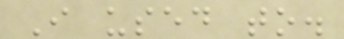I used to.
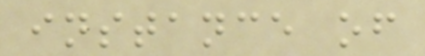instance of
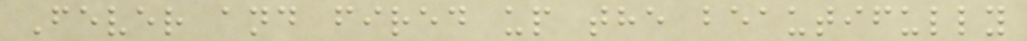Fever and fired up the beautifully
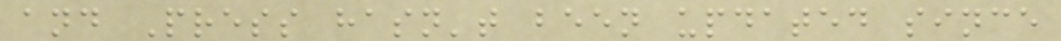and Press hasn't been updated since
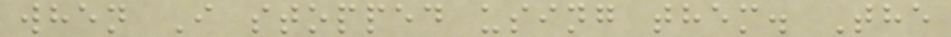when I stopped using them. The
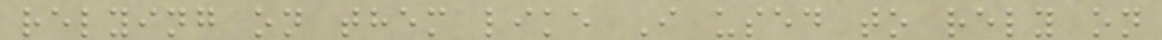relying on them like I used to rely on
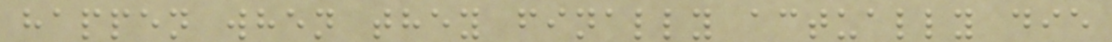happen when they finally actually die
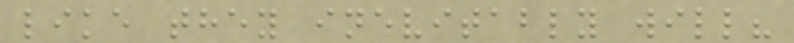like they inevitably will?
